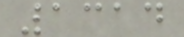1314
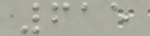615
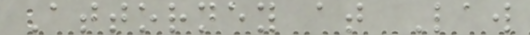Attorney at Law
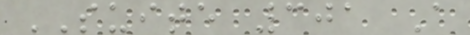SUITE 301 A
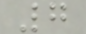7
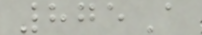875A
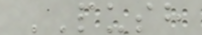PUSH
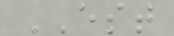EST
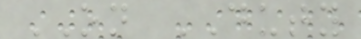ON DUTY
